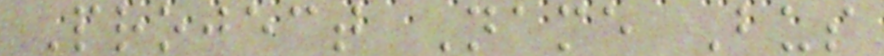Project Name Bus
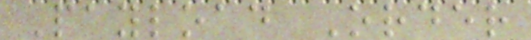Payload Order
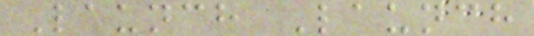Launch Launch
